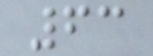63
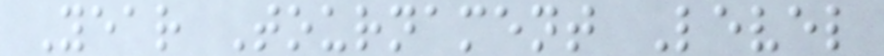Year Tournament Level
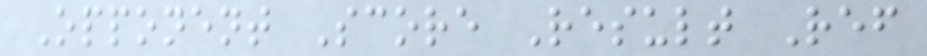Opponent Score Result Ref
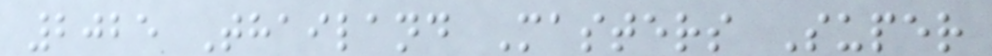2025 Thailand Masters Super
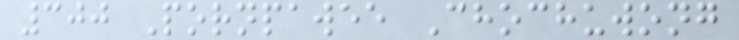300 Pornpawee Chochuwong
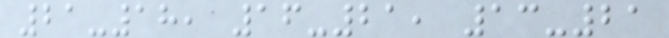21-18, 16-21, 13-21
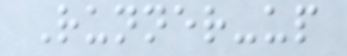Runner-up
